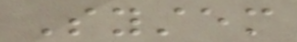System
